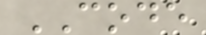CODE
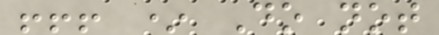!!! * Do not
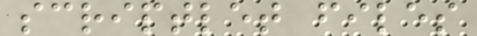scriptlet files
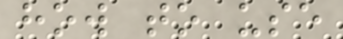how to use
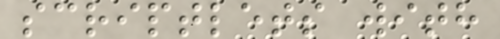scriptlets with
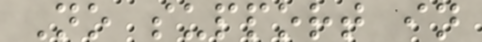No support in
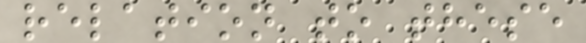relation to these
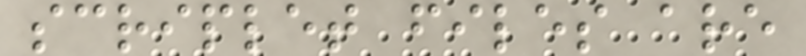scriplet files are
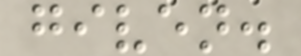given.
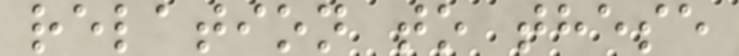relation to these
